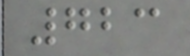723
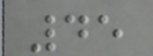45
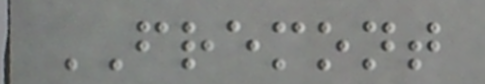FREMONT
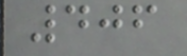406
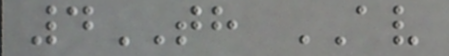4TH AV
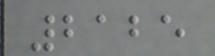2125
